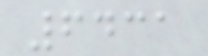6431
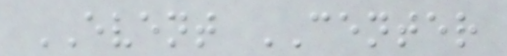EVENT CENTER
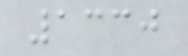1330
